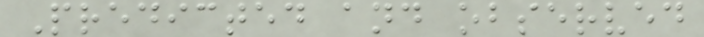Predicted and observed
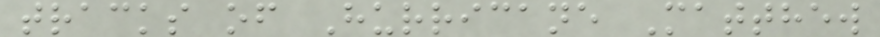tracks of Hurricane Matthew
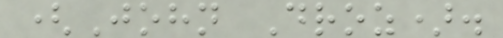(John Droz).
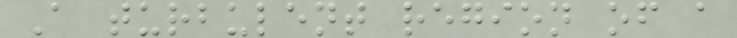A turbulent region of a
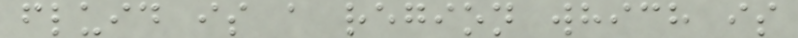fluid is a region which is
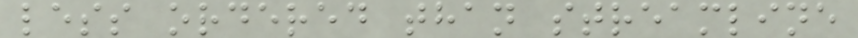less ordered than streamline
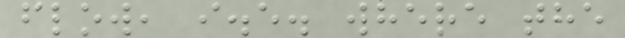flow, i.e. where the
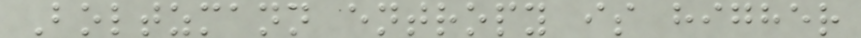Boltzmann entropy is higher
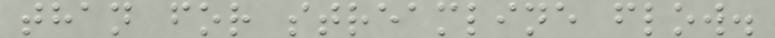than for streamline flow.
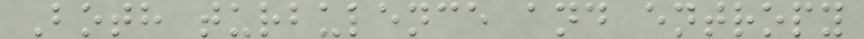Both turbulence and entropy
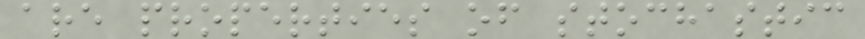are properties of stochastic
